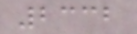2332
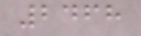2468
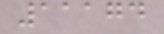11174
